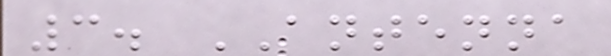3. ANTENNA
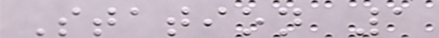Station 1
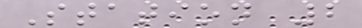Station 2
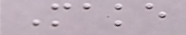Make
